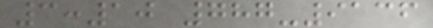3:10 787-9136
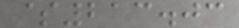$213.03
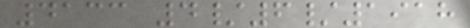4133 4/6/1918
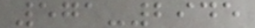571-2945
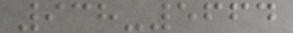938-5664
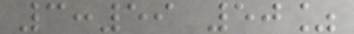3:59 50%
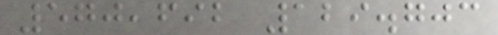570,692 129.703
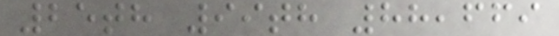25th 99th 88,669
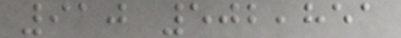910 502,851
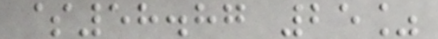$58.87 25%
